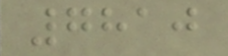7810
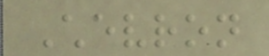Chevron
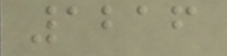1216
